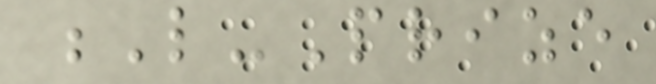L-Prize
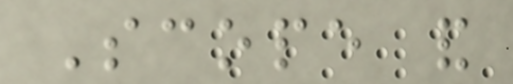Scope and
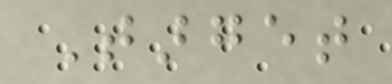Target
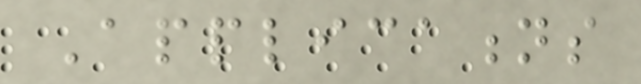Applications
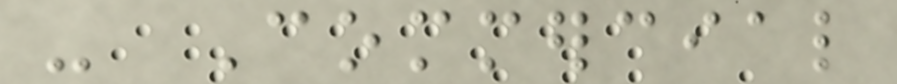- Commercial
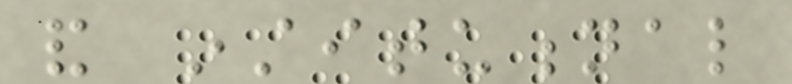and institutional
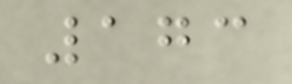173
